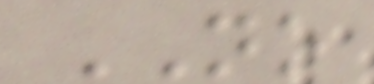NO
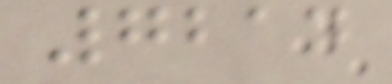7214
